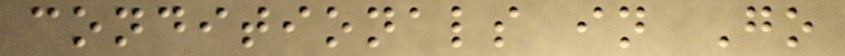conditionals in Go
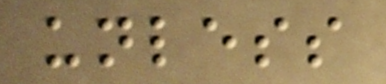unless
